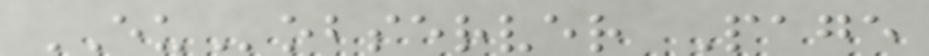EUobserver Page
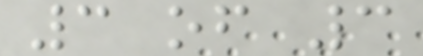3 of 3
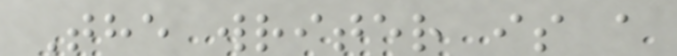The writer is a
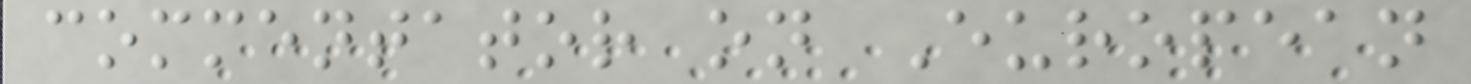commentator on European
